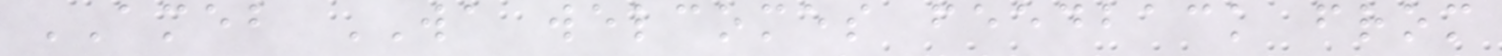AMEB WA welcomes feedback from
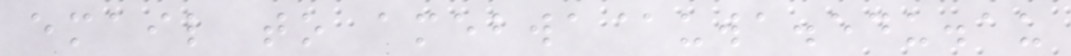email to amebwa@uwa.edu.au
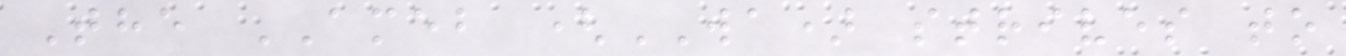The AMEB (WA) strives to
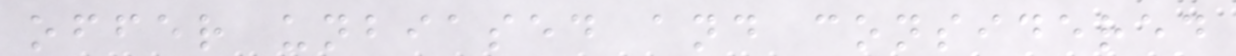offer unbiased and considered
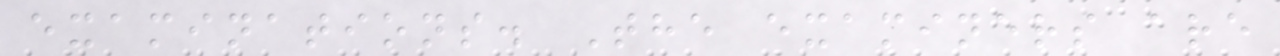examinations. The examiners are
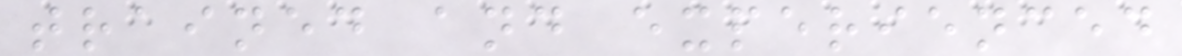trained and experienced
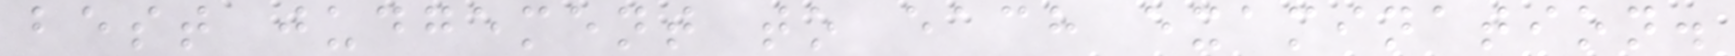best judgement to each examination.
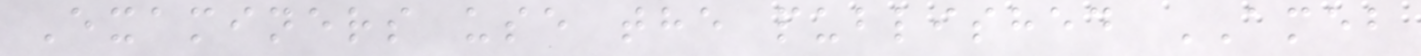Examiners use the published AMEB
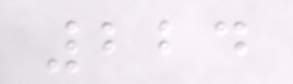224
